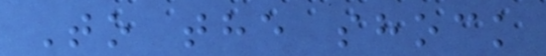To the shock
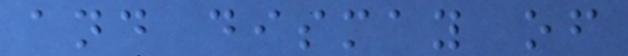and dismay of
